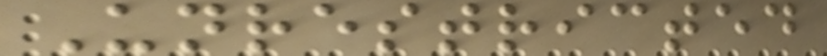Unrestricted
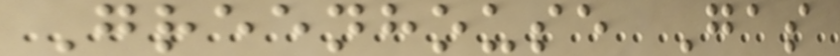Greenhouse Gas
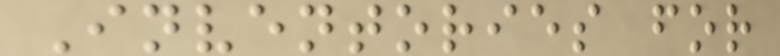Inventories for
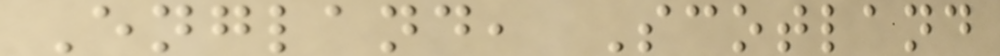England, Scotland
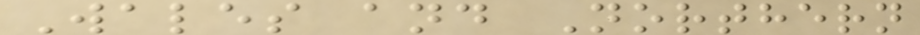Wales and Northern
